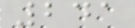241
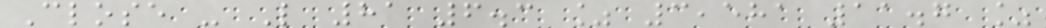Close - L 81 6.3 % 3,581 11.7 %
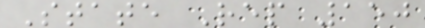State Rep 150
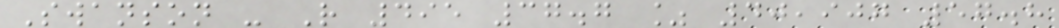Swanson - R 495 37.7 % 40,907 57.8
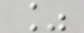%
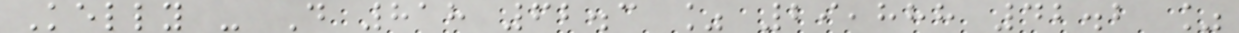Kelly - D 818 62.3 % 29,888 42.2 %
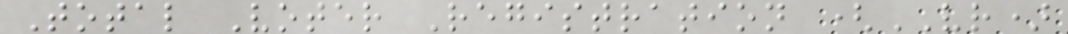Total Voter Registration (VR)
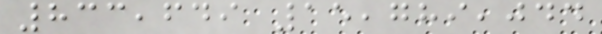833,649 15,789,044
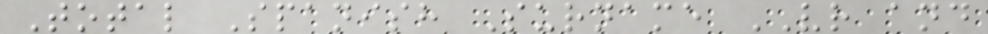Total Spanish Surname VR and
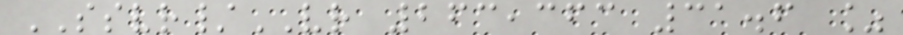SSVR/VR 263,363 31.6 %
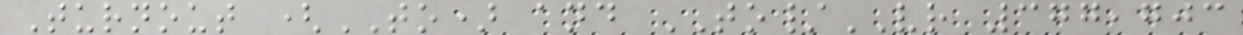Turnout (TO) and TO/VR 377,703
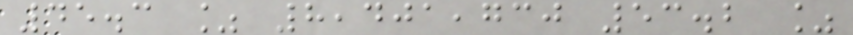45.3 % 8,401,730 53.2 %
